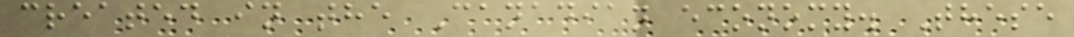created in the Canadian economy. These
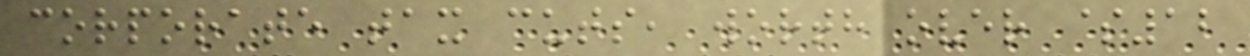corporate tax cuts, worth over $12
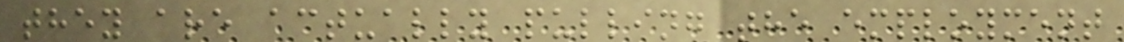they are actually pulling the employment
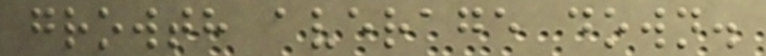growth average down.
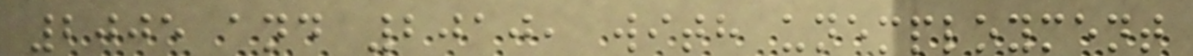2005 and 2010, with unemployment
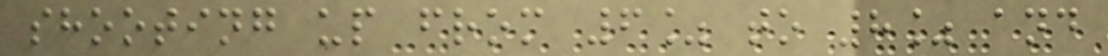shooting up from 6% to 8% and
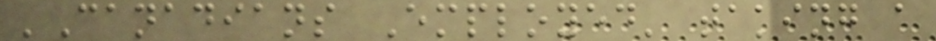'Canadians Employed' taking a
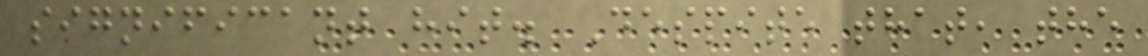significant hit. Despite that, the
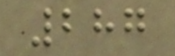287
